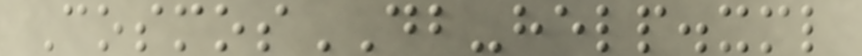CosmosDB-help.xml
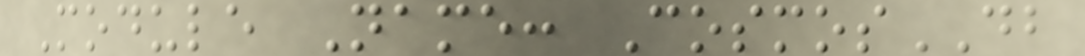Module Name: CosmosDB
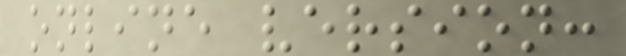online version:
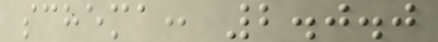schema: 2.0.0
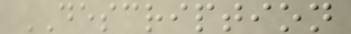DESCRIPTION
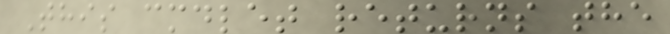This cmdlet returns the
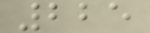225
